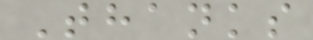Thanks
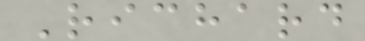Richard
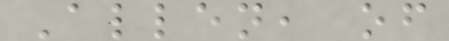Allen, of
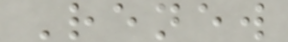Renew
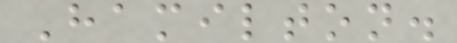Hamilton.
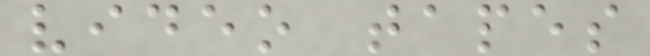video tapes
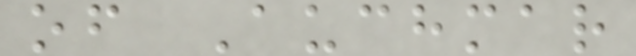of Auchmar
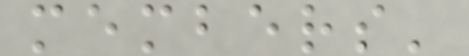members'
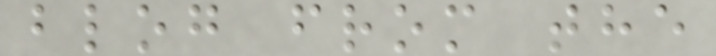blog from the
